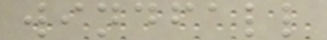windfall
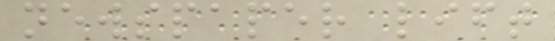newspaper lift
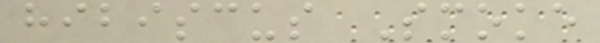hibiscus Smoke
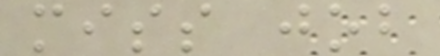miss job
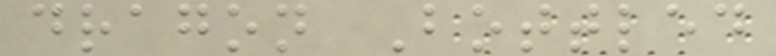dragon Bottled
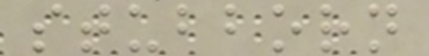stubborn
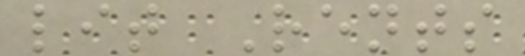lit Rents
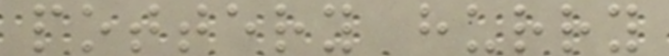pottery hurry
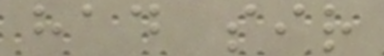had sir
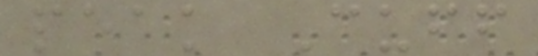peak Cuff
